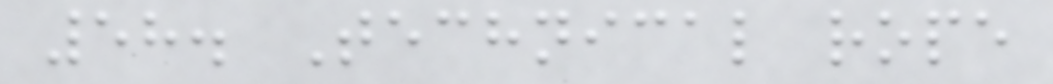58. Technical rope
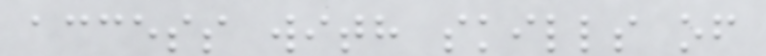access with skills of
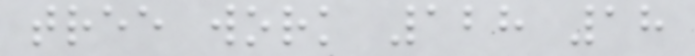tree work 128 18
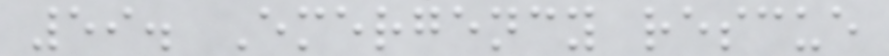59. Emergency rescue
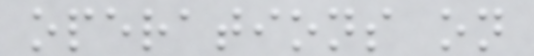operations on
